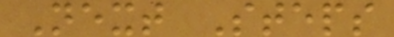Next Steps
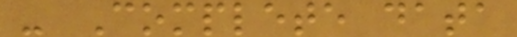- Complete data
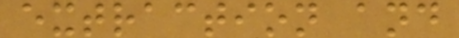extraction and
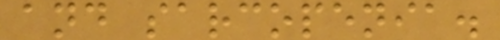and sarcopenia.
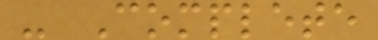- Complete
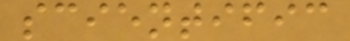scientific
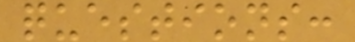questions:
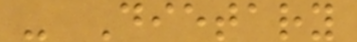- Dietary
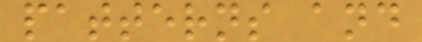patterns and
